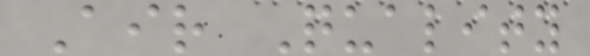Air Quality
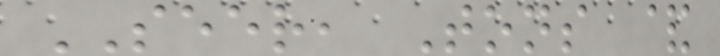SEER, Tons &
